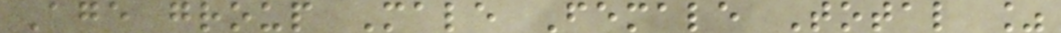Age group Male Female Total %
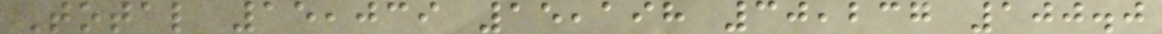Total 15,039 15,198 30,237 100.0
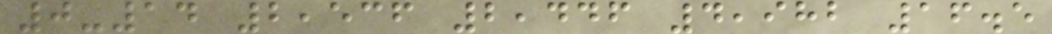0-14 2,536 2,446 4,982 16.5
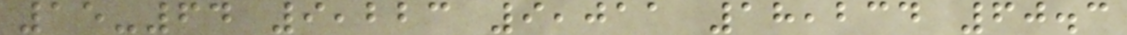15-64 9,223 9,011 18,234 60.3
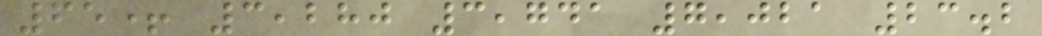65+ 3,280 3,741 7,021 23.2
